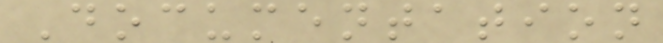Documentation
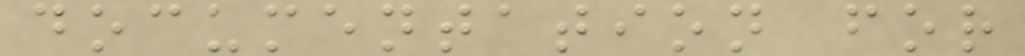documentation for
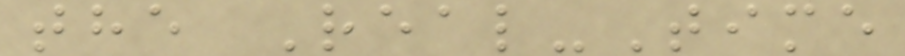the Real-Time
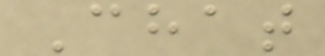Chat
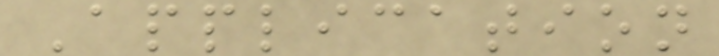Application
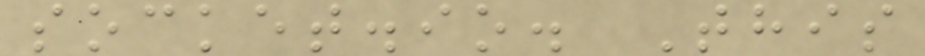socket.io. This
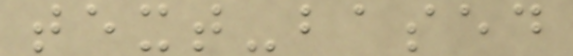text-based
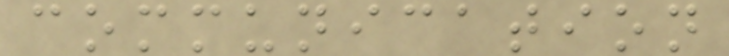communication
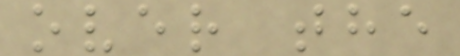over the
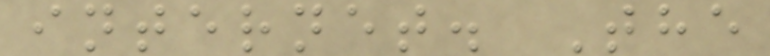internet. The
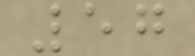57
